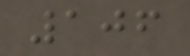106
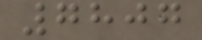7807
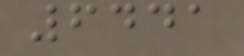6441
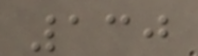130
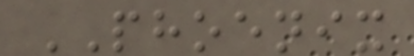PHOENIX
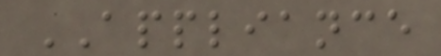APPLIANCE
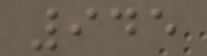945
